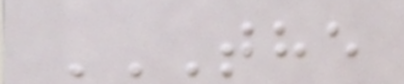THE
